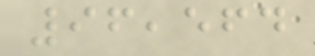96,564
